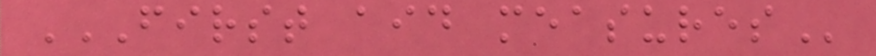FIRST AID MEASURES
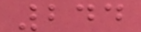244
